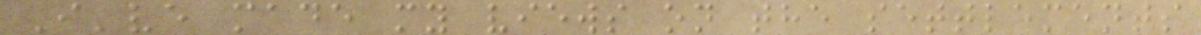I've made my views on the settlements
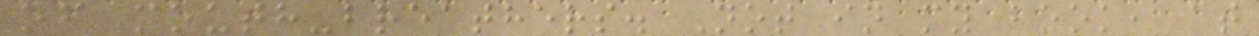of mouth-breathers. Not in my book, at
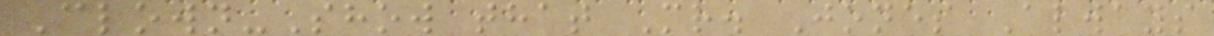Clown-Show that Mr. Jones Always
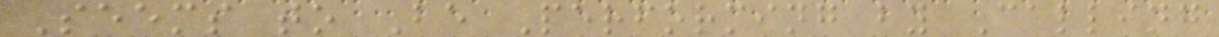Seems to Be Performing by Calling
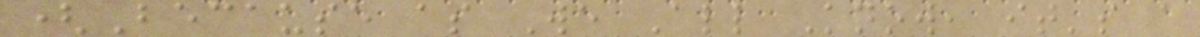(Because as We All Know, it's a
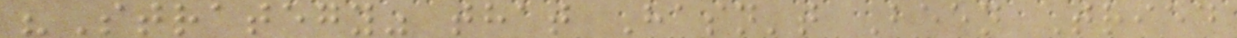"Strategy" that Hasn't Been Tried
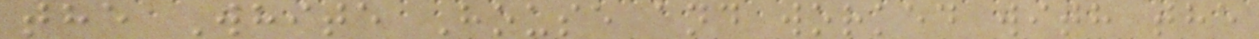the White House and worked with the
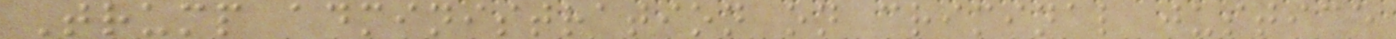Trump administration on criminal justice
